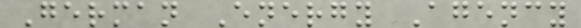German Energy Agency
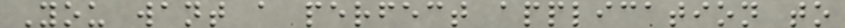You want a perfect application to
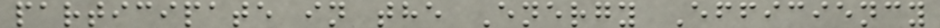participate in the Energy Efficiency
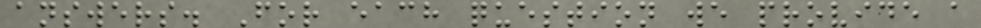answers. For each question we provide a
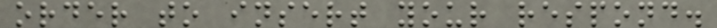order to insert your respond.
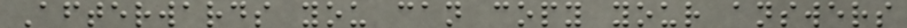Afterwards you can copy your answers
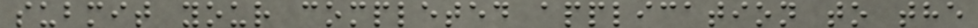submit your completed application to the
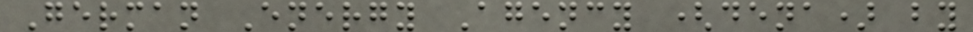German Energy Agency (dena) by
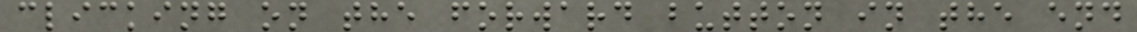clicking on the forward button in the end
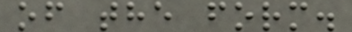of the form.
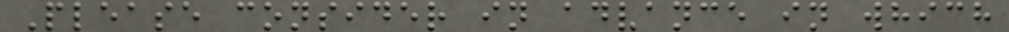Please consider in advance in which
